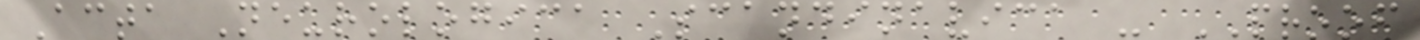Acta Neurologica Scandinavica - PROOF
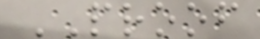PROOF
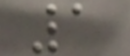1
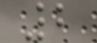2
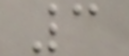3
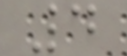4
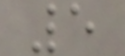5
